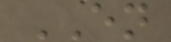EN
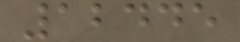12445
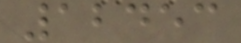12453
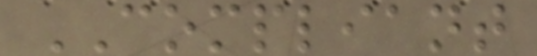COMPLIANT
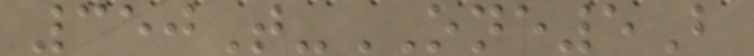350T-ONE5B
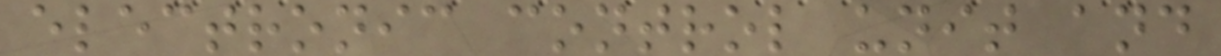electronic control unit and
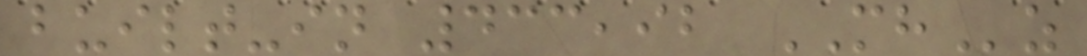built-in 433,92 MHz
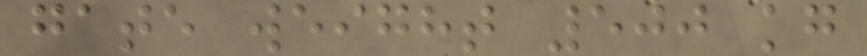gate weight 500 kg
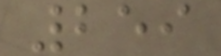259
